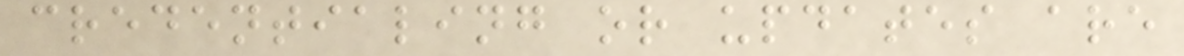credentialing or updates are
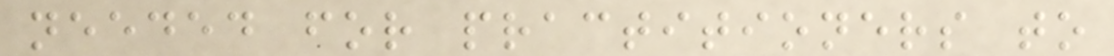needed for practitioners to
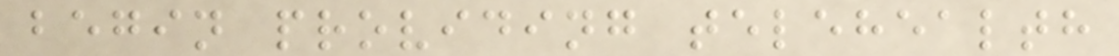begin providing telehealth
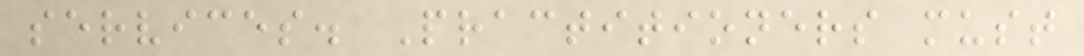services. Practitioners must
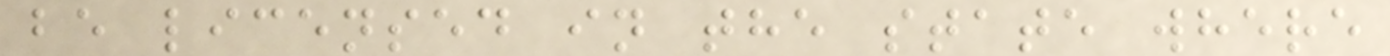be licensed in the state where
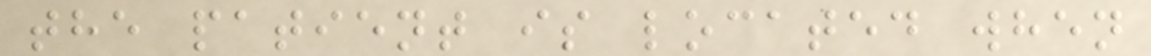the patient is located when
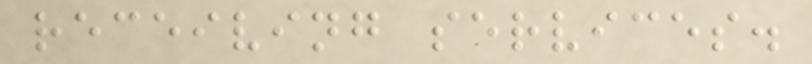receiving services.
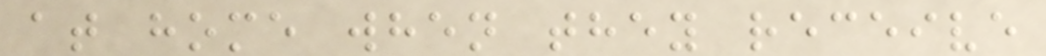at home when they receive
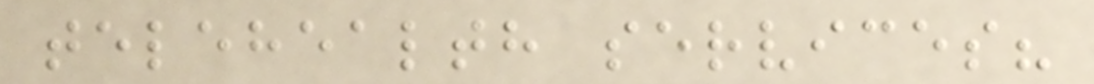telehealth services?
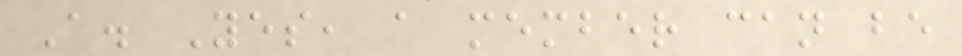A. Yes, a member can be
